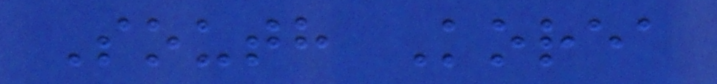South Korea
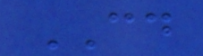CD
